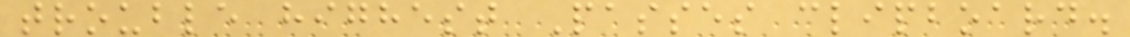trouble highest Passes clipboard.
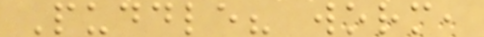Puddle? worm,
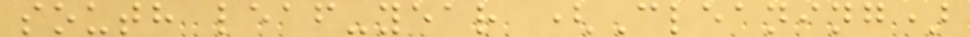south leaf-year (Cleaning)
